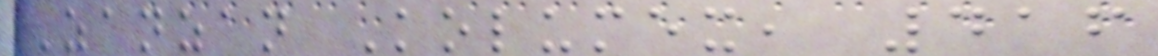Zanzan Kolumex, 416
